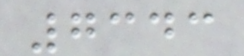7343
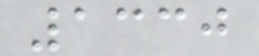1330
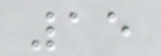15
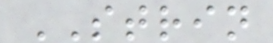STRIN
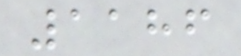1186
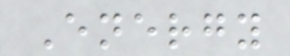Energy
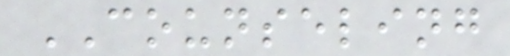COUNSELING
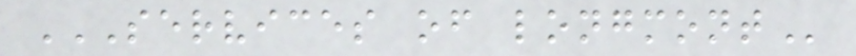SERVICES OF LONGMONT
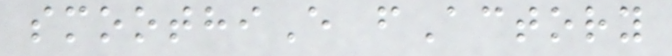smoothiE fActory
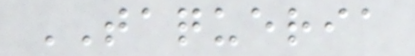TAQUERIA
